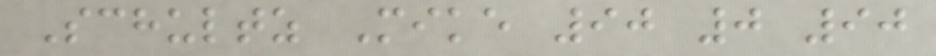Schultz Mike 90 0 90
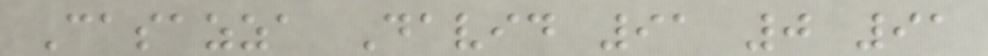Casazza David 91 0 91
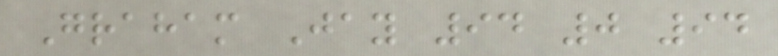Graham Jay 94 0 94
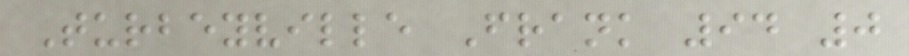Turbeyville Frank 94 0
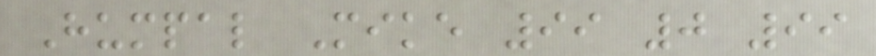Humpal Mike 99 0 99
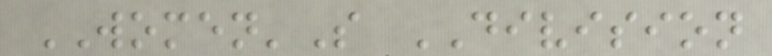WOMEN'S DIVISION
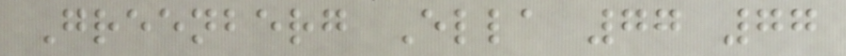Greenberg Ella 77 77
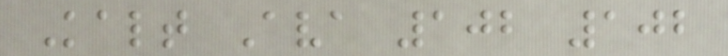Kalt Ava 102 102
